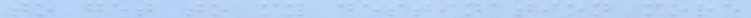to get to my destination more
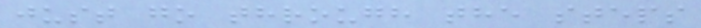just go through the steps
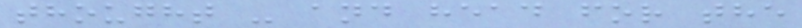thought - and head for the
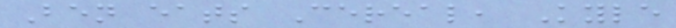Ben eats Cereal, Kyle
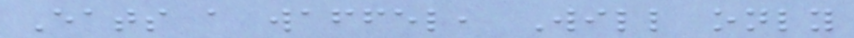Eats a waffel, Will only
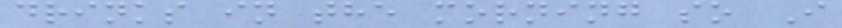drinks in the morning so I
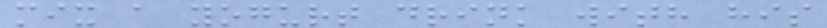mix a yogurt drink with his
